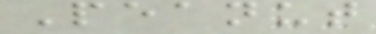Peanut
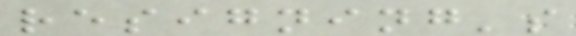resigning's
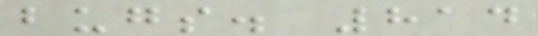bugs. 814
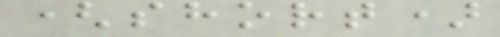(short)
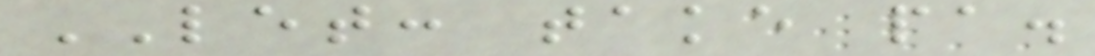LET: take pa.
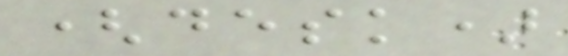(desk)
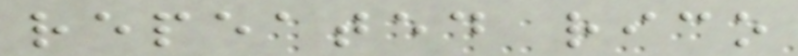repeated rico
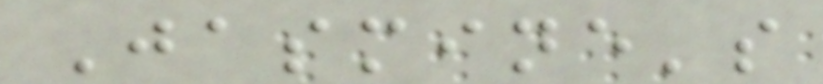Jasmine's
